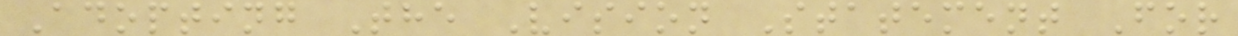Adopting The Vision Statement For
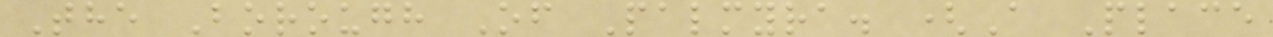The Borough Of Palmyra. (A Place
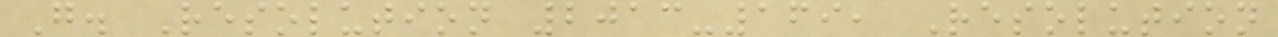G. Resolution 2013-169, Resolution
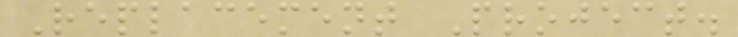Replacement Project.
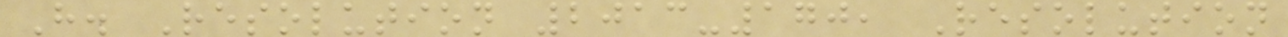H. Resolution 2013-170, Resolution
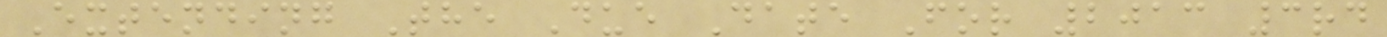Extending The Due Date For 2013 3rd
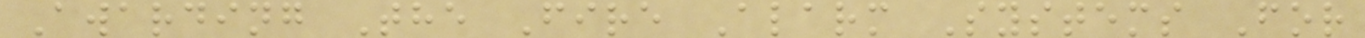Awarding The Fire Alarm Systems For
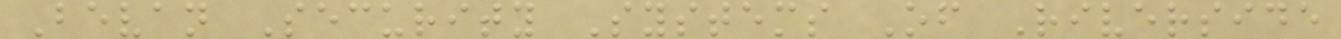Bevan Security Systems Of Riverside
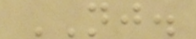NJ.
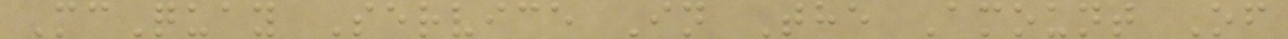McQuay Service In The Amount Of
